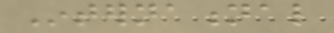International
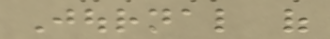Journal of
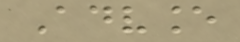Advance
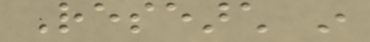Research in
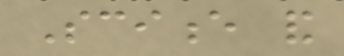Science and
